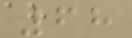68
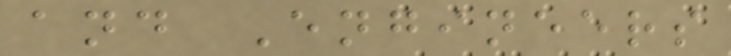and Engineers
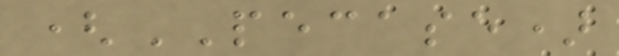(PECASE)
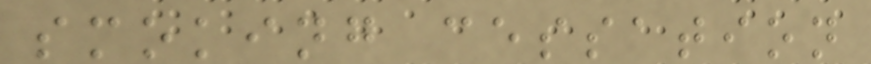smoking cessation
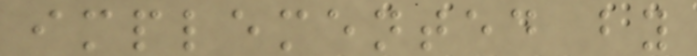implemented by
